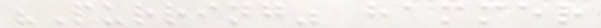"Purring" hammer
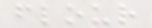flour
